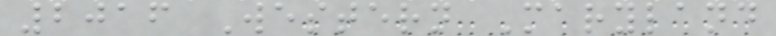2016 Western Maryland
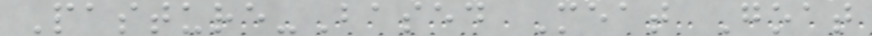Pasture-Based Meat Goat
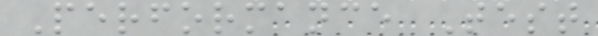Performance Test
